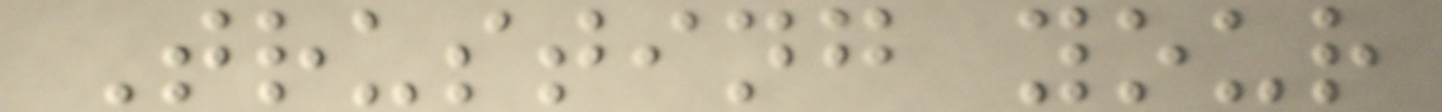Trusting your
